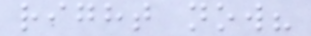right now?
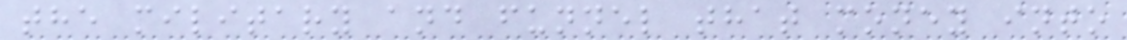the military and funnel that money into
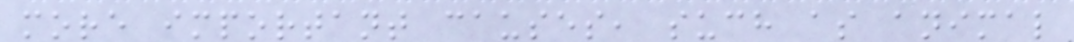more important causes, such as animal
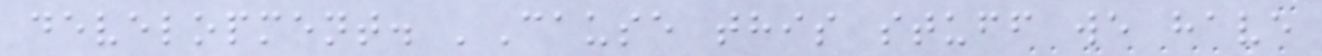development. 'Cause this stuff we have
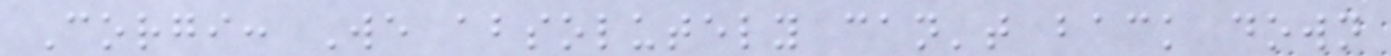Corgi: We absolutely can't back down
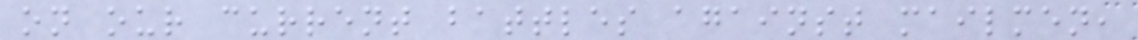on our current battles against mailmen,
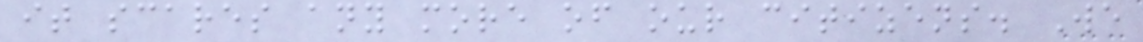it scares any more of our citizens. We
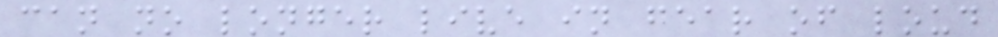can no longer live in fear of loud
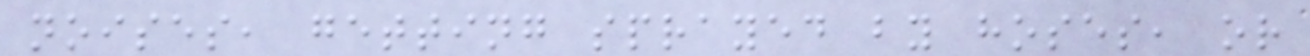noises, getting sprayed by hoses, or
